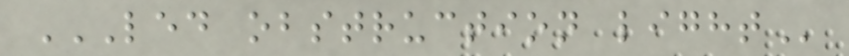LED OBSTRUCTION LIGHT
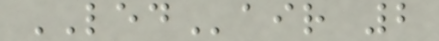LEDair 2
